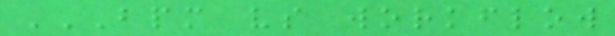BPM VS WORKFLOW
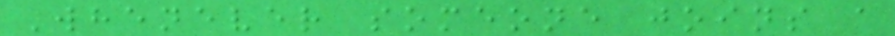Whenever someone joins a
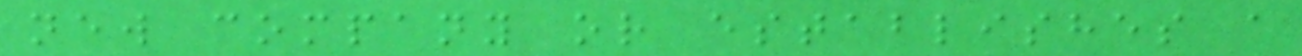new company or establishes a
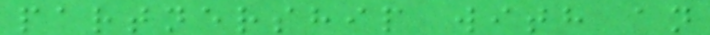partnership with an
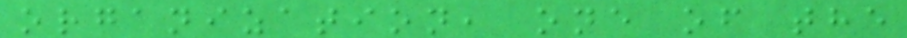organization, one of the
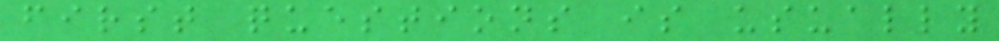first questions is usually
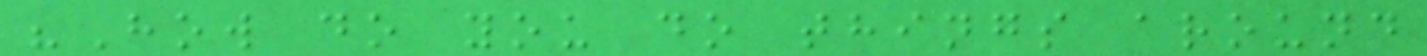"How do you do things around
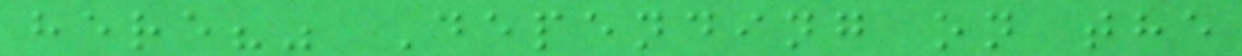here?" Depending on the
